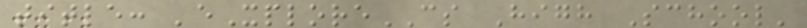title: 'eXploreCS High School'
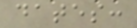dates:
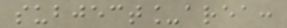subject_area:
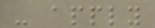- apply
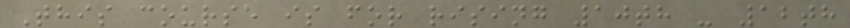This course is for rising 10th - 12th
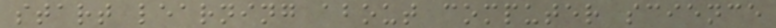start learning about computer science
